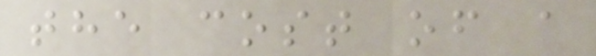the cost of a
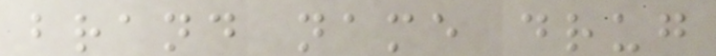brand name drug
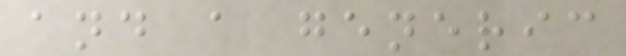and a generic
